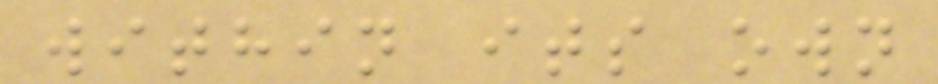within its own
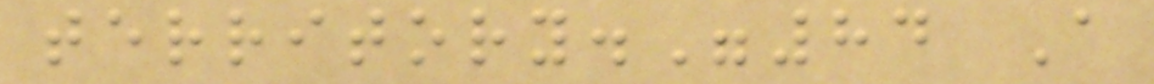territory."84 A
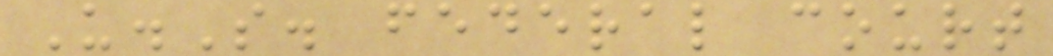U.S. federal court
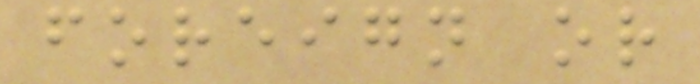foreign or
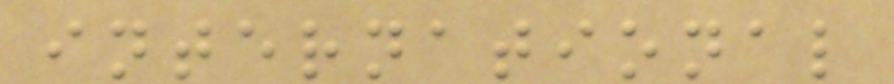international
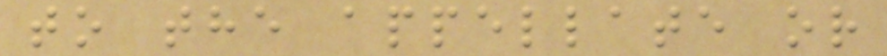to the appellate or
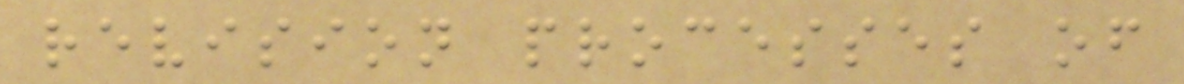revision processes of
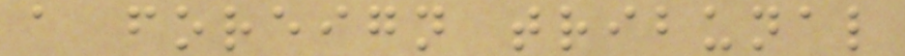a foreign tribunal
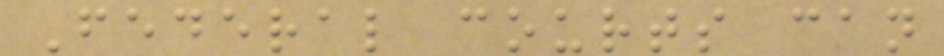Federal courts can
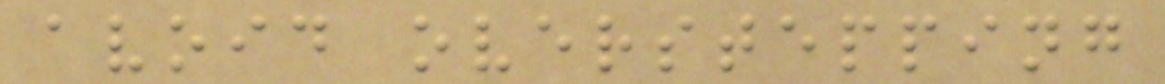avoid overstepping
